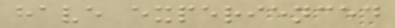have experienced
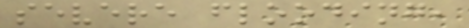severe flooding,
